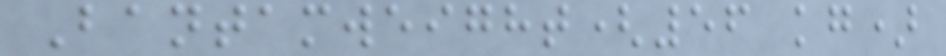Bantamweight(56 kg)
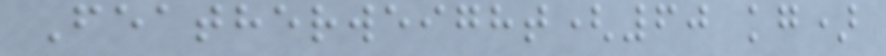Featherweight(60 kg)
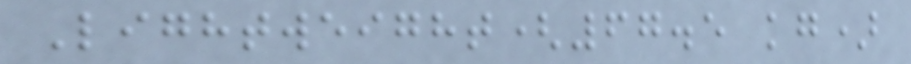Lightweight(67.5 kg)
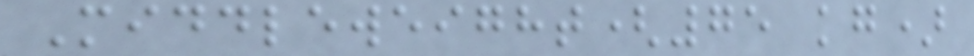Middleweight(75 kg)
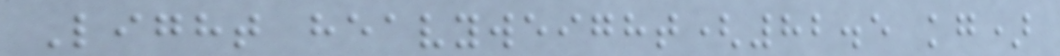Light heavyweight(82.5 kg)
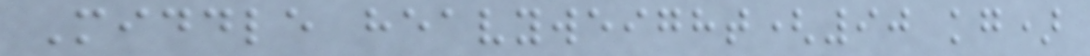Middle heavyweight(90 kg)
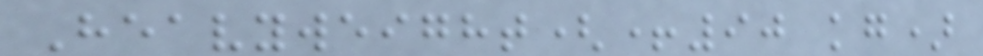Heavyweight(+90 kg)
